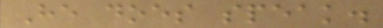He does speak.
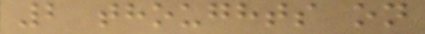2 thoughts on
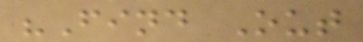"Find Out
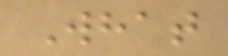What
